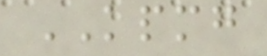KPMG
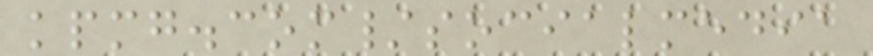kpmg.com/socialmedia
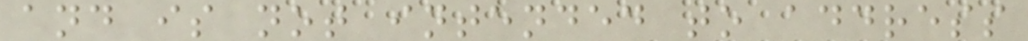and is not intended to address
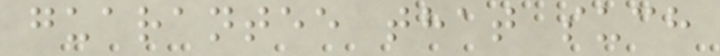guarantee that such
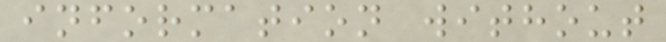information without
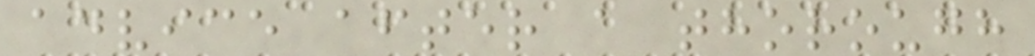advice after a thorough
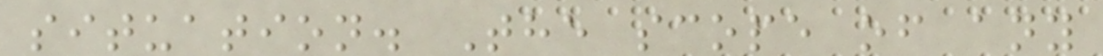situation. The scope of any
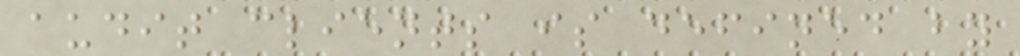audit clients is defined by
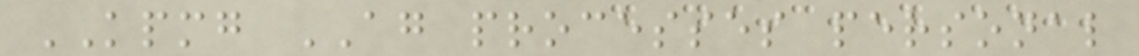KPMG AG processes personal
